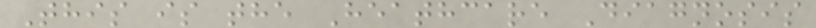This is the Heathcare Diagnosis
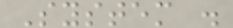System .
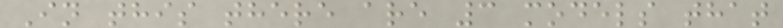In this there are 3 models that
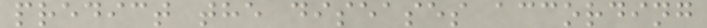predict the diseases according
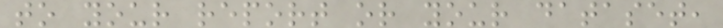to your report or your dataset,
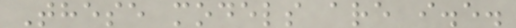These models are i.e.
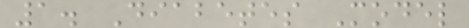1. Diabetes Model
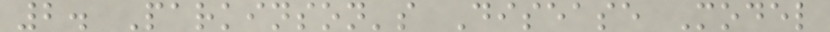2. Parkinson's Disease Model
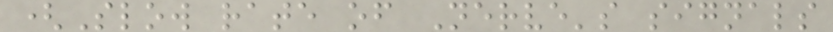(Slow rate of Nerve's signals
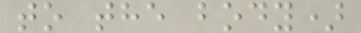to the body)
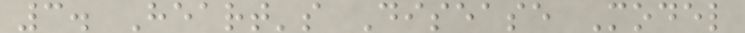3. Heart's Disease Model
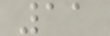11
